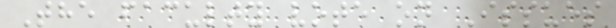The faculty vote on Issues
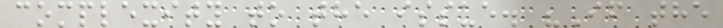complexity to the issue. "If the
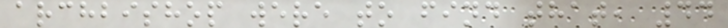archbishop were to find that, 44
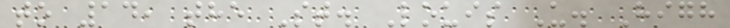to 14, the St. Louis U. High
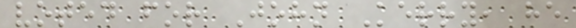voted for John Kerry, he
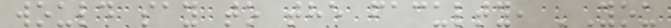would say to the faculty, 'You
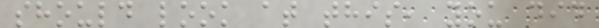should look at this, you did
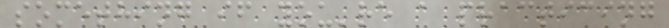something if you're a practicing
